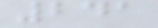241
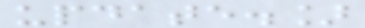update.]
